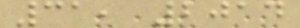31, 2014
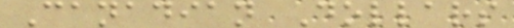Canadian Dollars
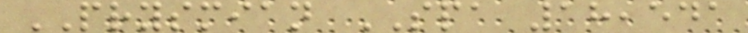PRYSMIAN SPA 18,541
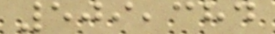509,384
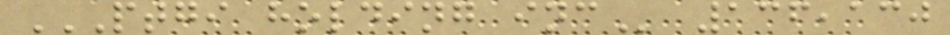PTGI HOLDING INC 136,130
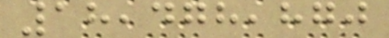18,478,870
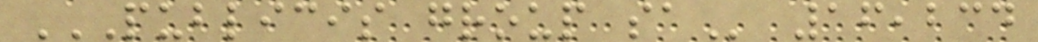PUBLICIS GROUP SA 16,234
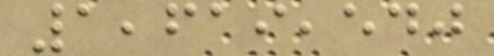1,619,540
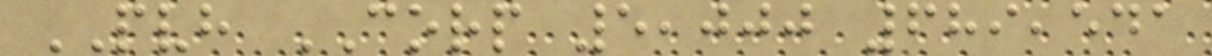PVH CORP 5,000 689,541
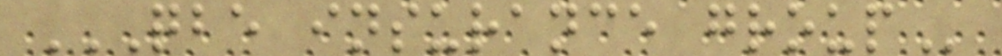QBE INSURANCE GROUP
